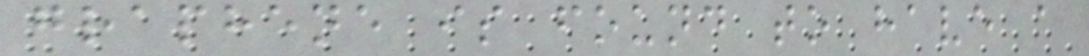graphene is found to have a
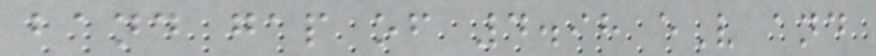band gap of 4.98 eV and
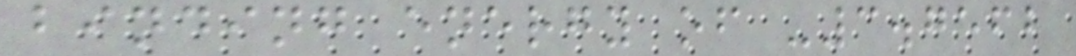binding energy of -3.7562
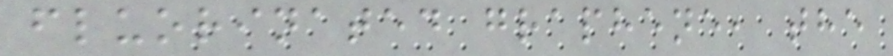fluorinated graphene, the
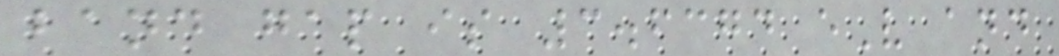band gap is 3.6374 eV and
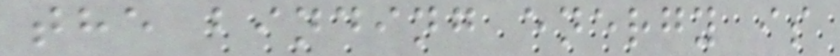the binding energy is
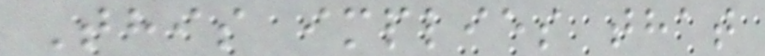This implies that
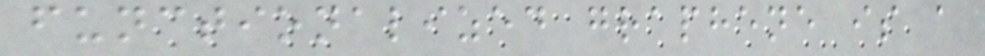functionalized graphene is a
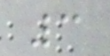3
